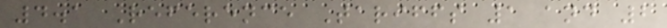4.1 Reference Tariffs 1 and 2
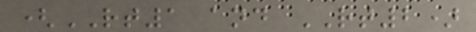(RT1 and RT2)
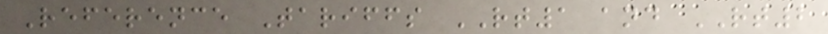Reference Tariffs RT1 and RT2
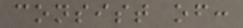consist of:
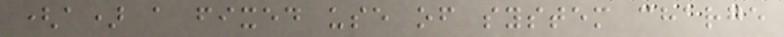(a) a fixed use of system charge
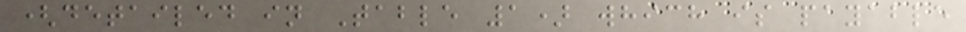(detailed in Table 1) which is payable
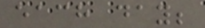each day;
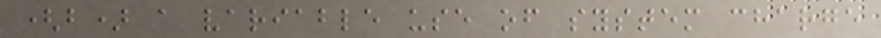(b) a variable use of system charge
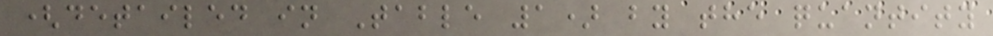(detailed in Table 1) by the quantity
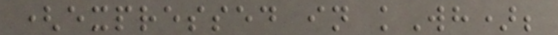(expressed in kWh);
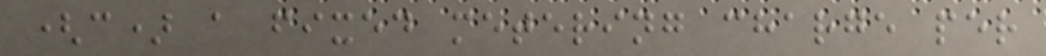(c) a fixed metering charge per
